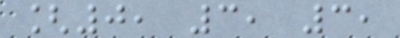[0, 3, 3,
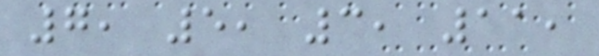7, 5, 3, 11,
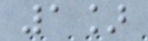1]
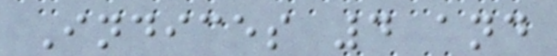Indices 4 and
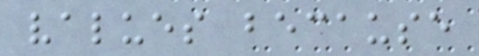values because
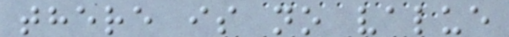there is no value
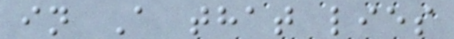in A that lies
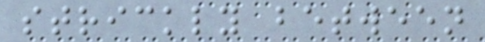strickly between
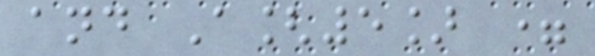and A[5] =
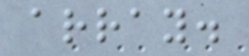array.
